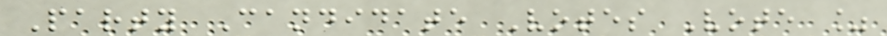Party Candidate Votes Vote %
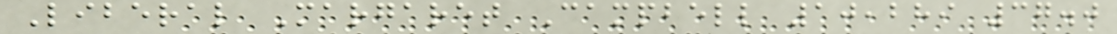Liberal Margaret Campbell 10,289 37.0
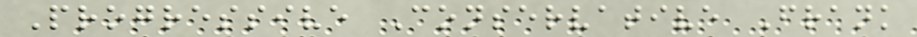Progressive Conservative Frank
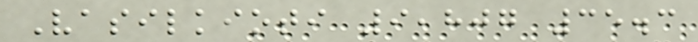Vasilkioti 9,807 35.3
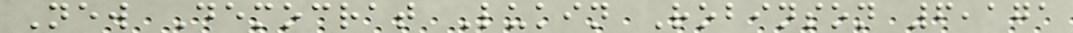New Democrat Lukin Robinson 6,171
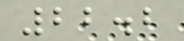22.2
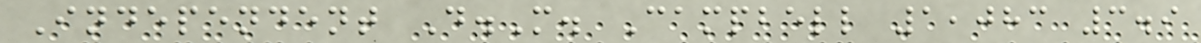Independent D.M. Campbell 1,083 3.9
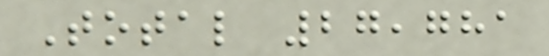Total 27,781
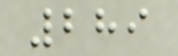289
